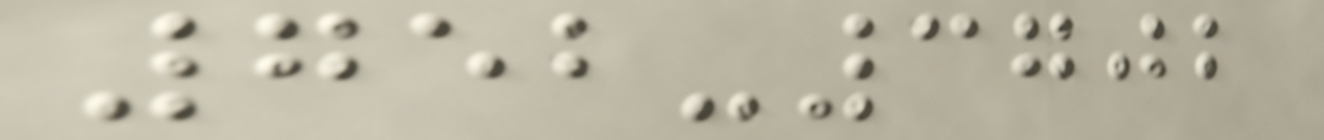752-3702
